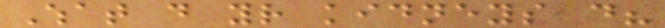What do your kidneys do?
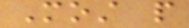Most people
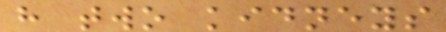have two kidneys
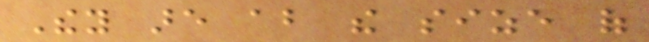They are about the size of
